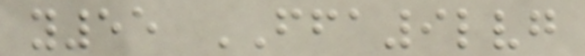y55 FFA9lvg
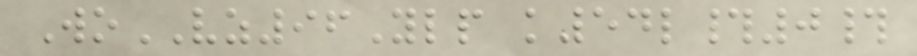WoVZ96Ylp k54l#0#
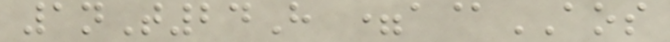1nT24H =a@AOS
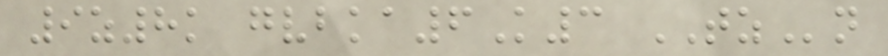9z8k gvbka6K3 TZn
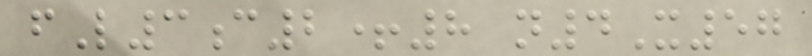fL3c2+8 n4X57
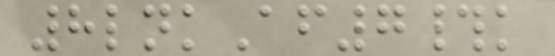8lnkAf7#k
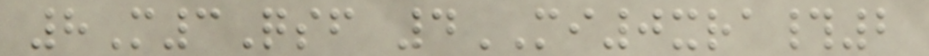8M3Qsf 4MI0xra#2
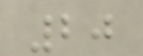20
